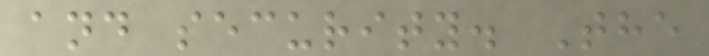and security. The
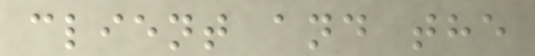client and the
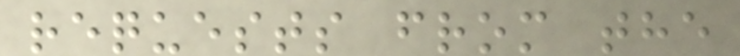requests from the
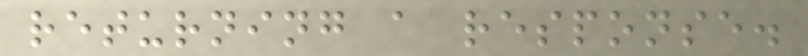returning a response.
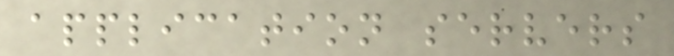application servers
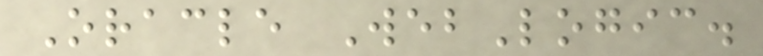Oracle WebLogic.
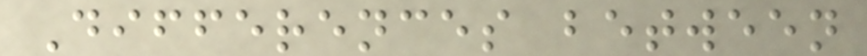Differences between
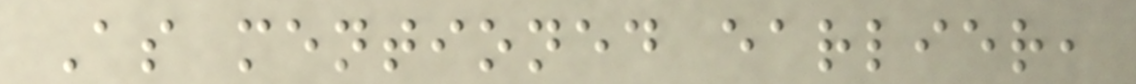As mentioned earlier,
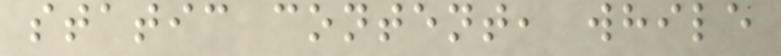static content, while
